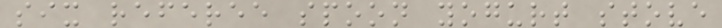six referee spoon yogurt stove
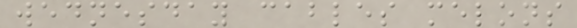wednesday cables melons
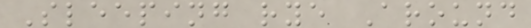Sleeping rye Around
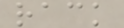rack
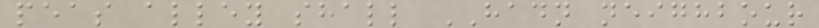peas alley shall HADN neighbour
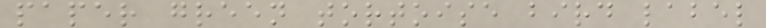paper green tortoise bird label
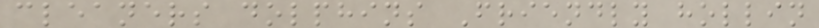cleaners dolphins Friendly hollin
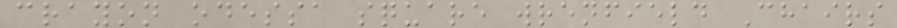crayon odessa square wrenfield Chairs
